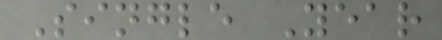Single Year
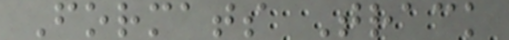Formats Track
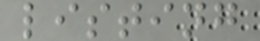listing
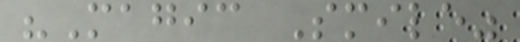"Magic Smile"
